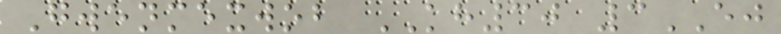Gwenmexwob KH30 3EJ
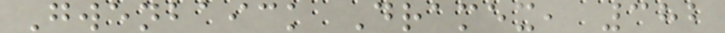Gwenbaick Dramex, 382
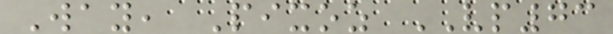Way, Pixoz VP73
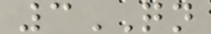3QN
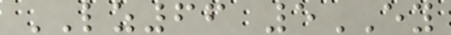LZ66 5EY
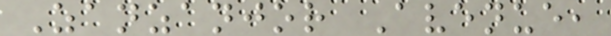Zanzanjor Avenue,
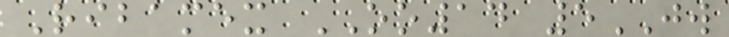Ribamex OO14 5JW
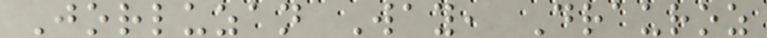Jorluzan Way, Drauroz
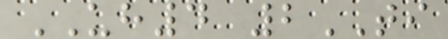UH4 2TI
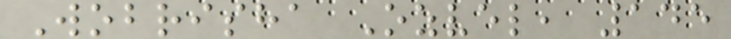Wobrisha Ozvel, 145
